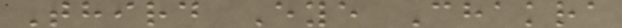Third Eye Chakra
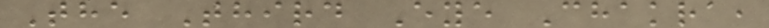The Third Eye Chakra,
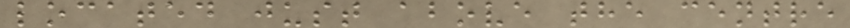located just above the centre
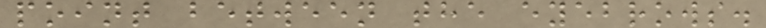point between the eyebrows.
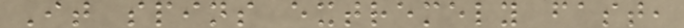It spins extremely fast,
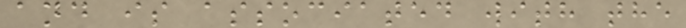and is associated with the
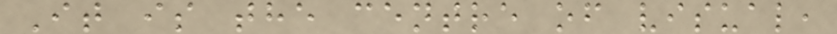It is the centre of visual,
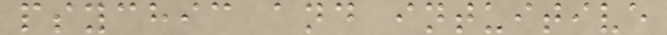psychic and intuitive
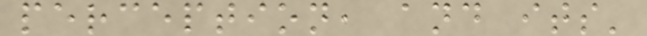perception, and its'
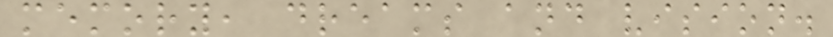memory, dreams and vision.
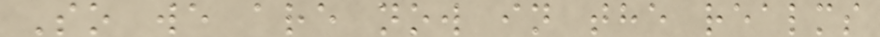So we are now in the realms
